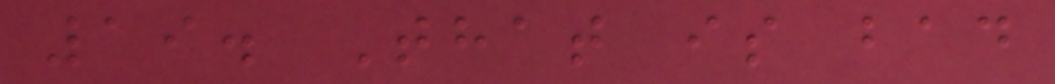19. That is bad
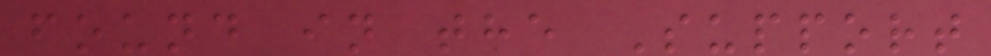found in the Support
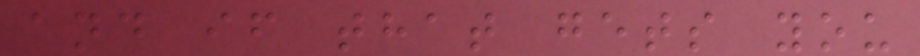and if that gets you
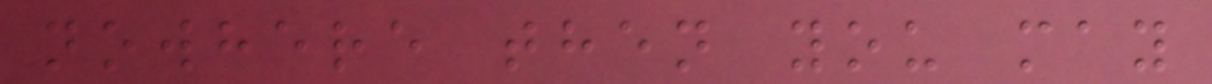nowhere then you may
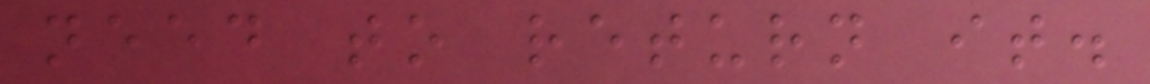need to return it.
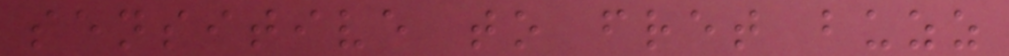sensitive to fret buzz
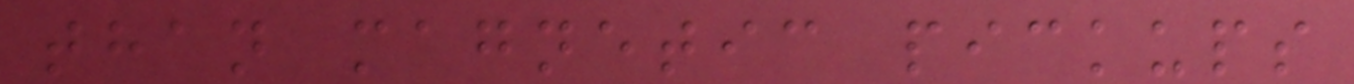than magnetic pickups
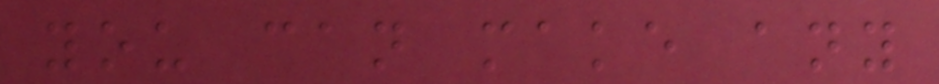you can make any
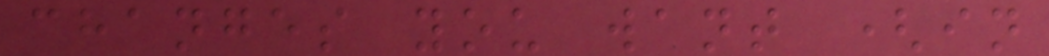changes you want (in
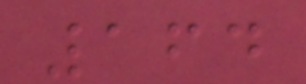164
